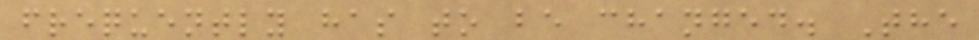frequently has to be changed. The
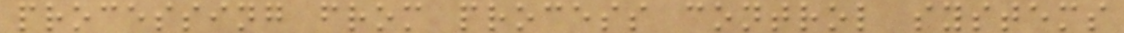processing from process control systems
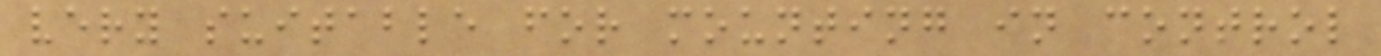very suitable for mounting in control
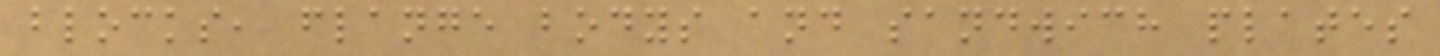blocks, flange bodys and sandwich plates
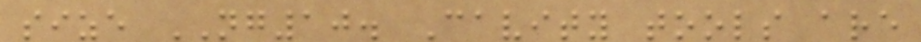size NG10. Cavity tools are
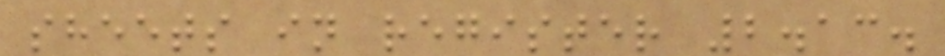sheets in register 2.13.
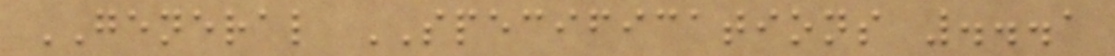GENERAL SPECIFICATIONS ...1
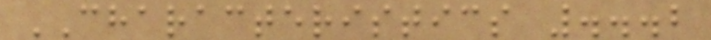CHARACTERISTICS ...2
